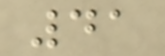41
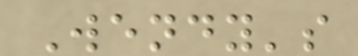Wendy's
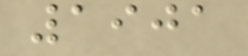1901
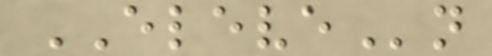ELEVEn
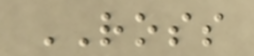ROSS
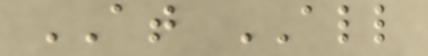AT ALL
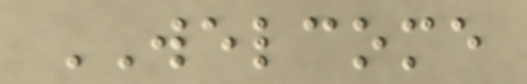WELCOME
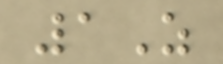1Z
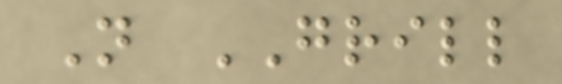N GRILL
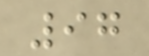97
